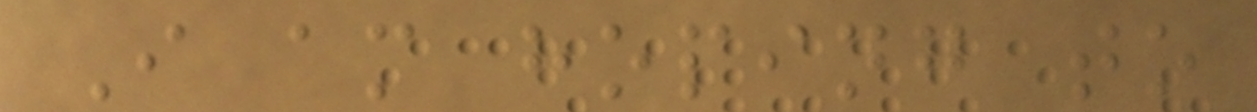I am hoping to
